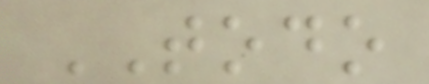TODO
